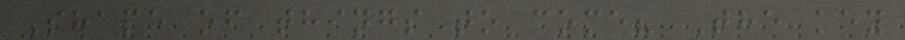Shape of things to come? The key
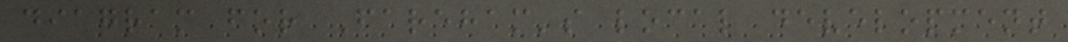diagram for Fareham's local development
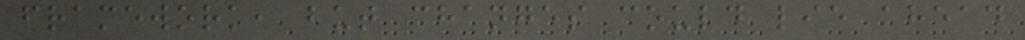framework, but changes could lie ahead
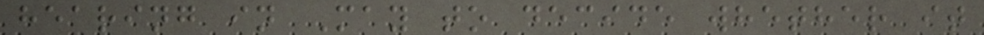hearing in May to decide whether it
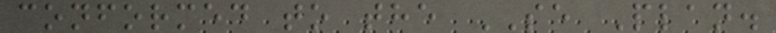conformed to the SE Plan.
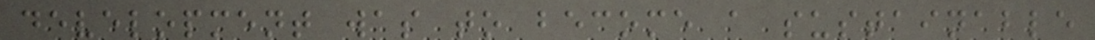development was to become a sustainable
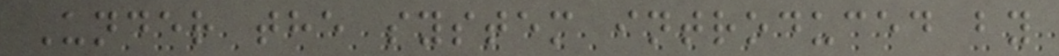Under the system introduced by
